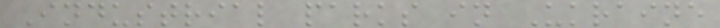Industrial parks in Ukraine
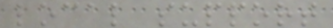local support
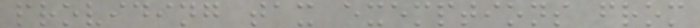providing tax exemptions from
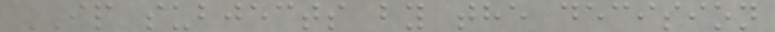IP subjects by the decision
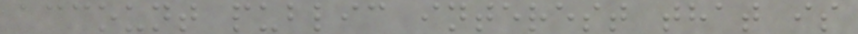account public interest that is
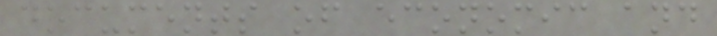documents of economic and
